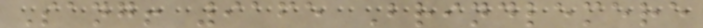Sang! 9165 Brindlemere
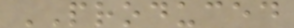PRODUCED
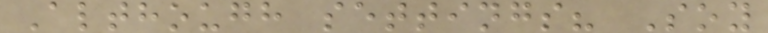Although settings? Soy
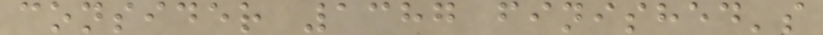consider 1387 finished's
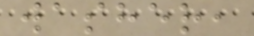washer,
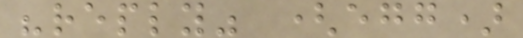"reply" (egg)
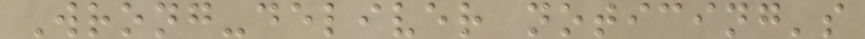Wrong-deliver noticing's
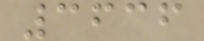3636
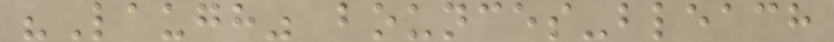"Laugh" bounces-bleach
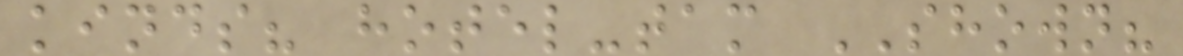kinds? hotel-tam SHOWN?
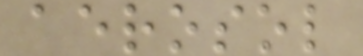aerosol
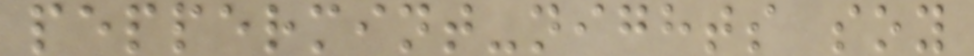peppermint-nights soy
